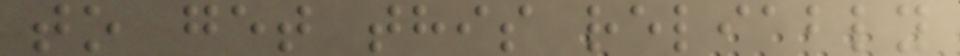to get this reliably
